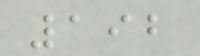192
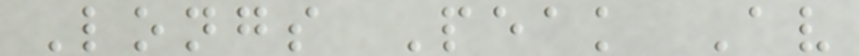Longs Peak Av
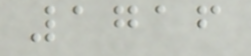1716
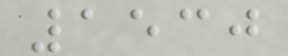1530
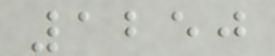1250
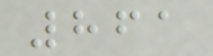861
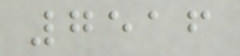7516
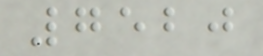7520
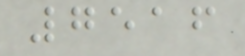7516
